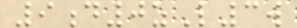9d0zL3w
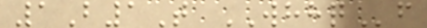1B1T WHHQf
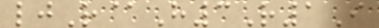ljR@H3R1I
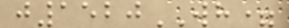j1520WH=
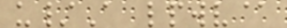u/A lpwv@
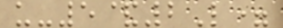u-5&2L=
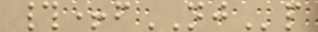#+fNJp
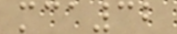mca32
